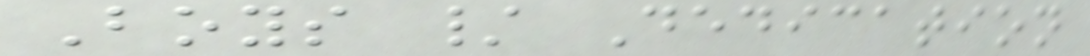Boys / Dedication
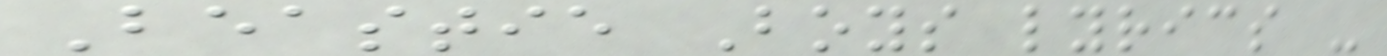Beastie Boys lyrics -
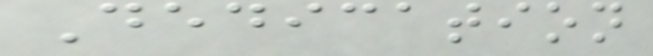Dedication
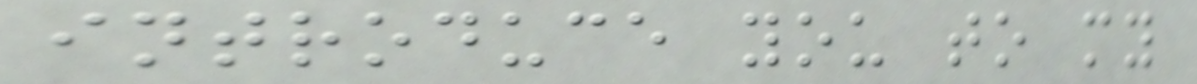introduce you to my
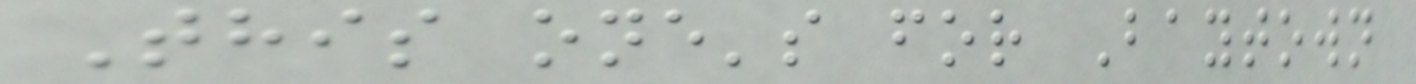This one's for Baytown
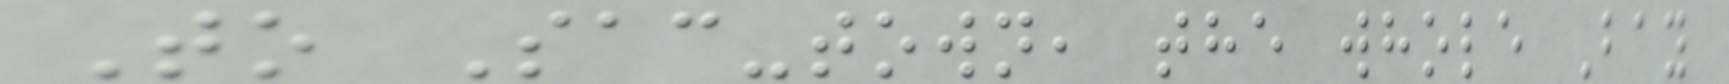To Sac-town, the whole Bay
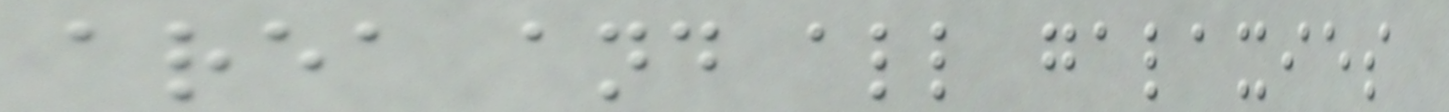area and all galaxies
